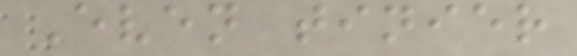Even tinier
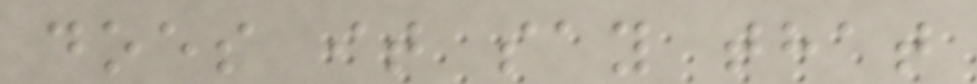does it say that
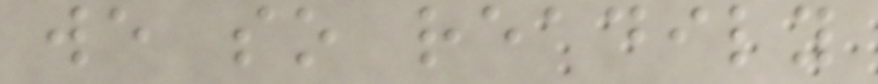we so readily
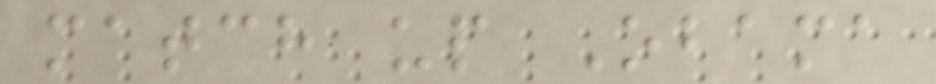match up Obama
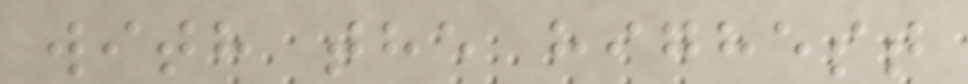with the highest
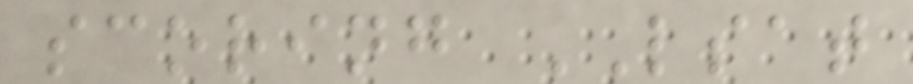scoring LSAT
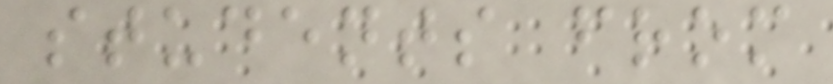students from
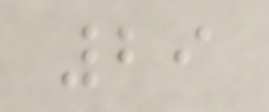29
